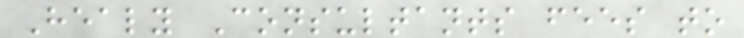Healy Consultants fees to
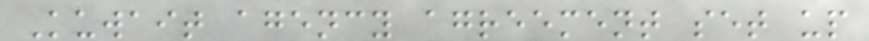Kuwait agency agreement set up
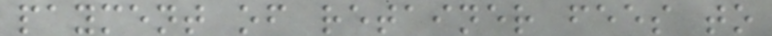payment of retainer fees to
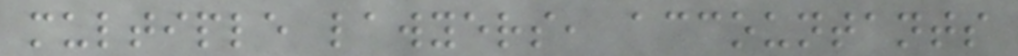multiple lawyers, accountants
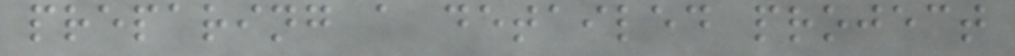preparing a detailed project
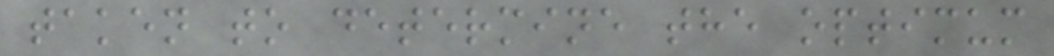taken to determine the optimum
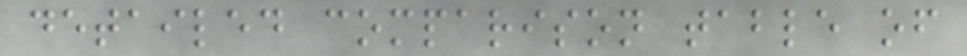detailed comparison table of
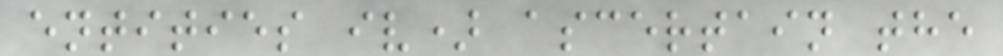entities iv) ascertain the
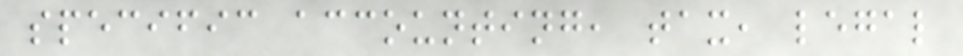specific accounting, tax, legal
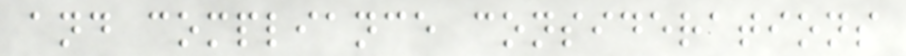and compliance considerations
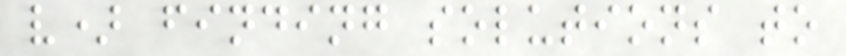v) finding solutions to
